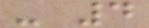- 4
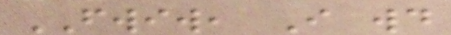FWIW, I would
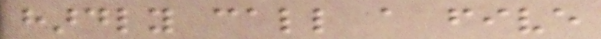hardly call a five
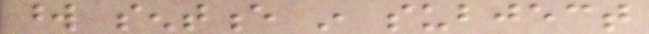word sentence in subject
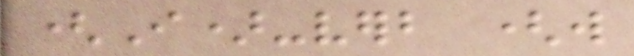(I)-verb (will
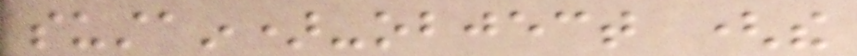sustain)-object (the
